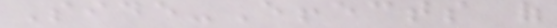Side-Effects of
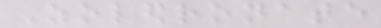Zoledronate
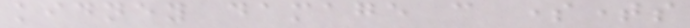kidney damage can sometimes
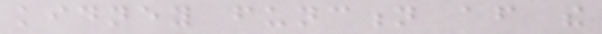kidney function after the
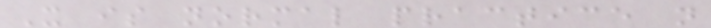It is normal practice not
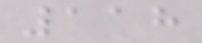118
